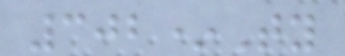302*Ty
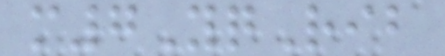m7YqRib
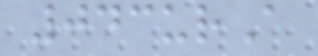043urA
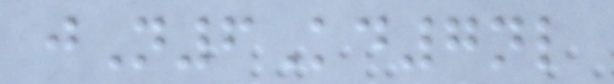jN6Kd7nl
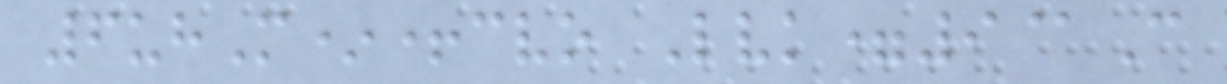6uhM*+cvo Lvk=9@C
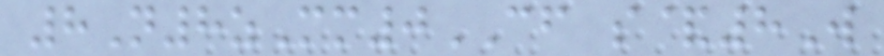8N8zMm0CF s&8W
